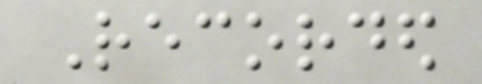Recorded
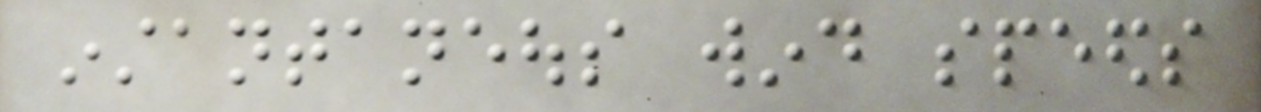instantaneous wind speeds
